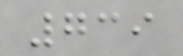739
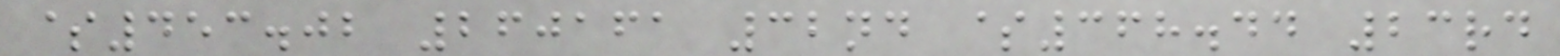$453.02 260161 32nd $368.44 23rd
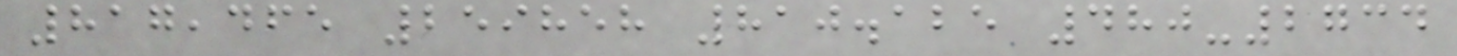817,465 259858 810.125 480-2734
